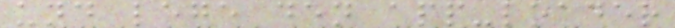und lege den app-loader
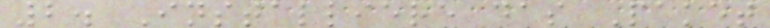2. Installiere das Paket
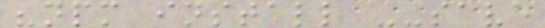"npm install --save
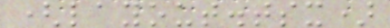(layout.tsx)
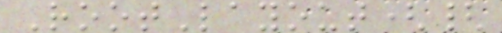RootLayout({
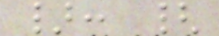}: {
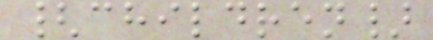{children}
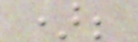);
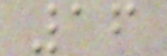16
